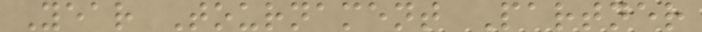Year Tournament Partner
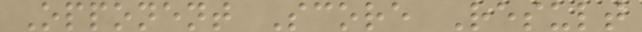Opponent Score Result
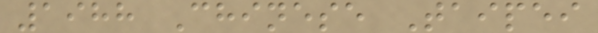1988 Chinese Taipei
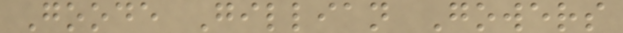Goode Gillian Gowers
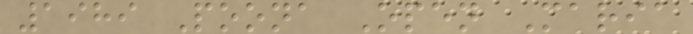1989 Poona Open Maria
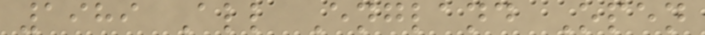1989 All England Open
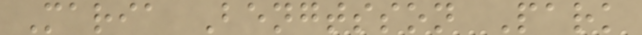Maria Bengtsson Park
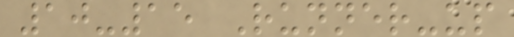10-15 Runner-up
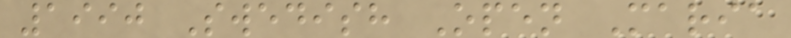1990 Swedish Open Maria
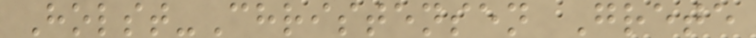Holst-Christensen Grete
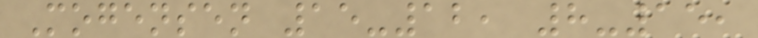Mogensen 15-12, 8-15,
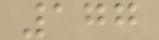177
